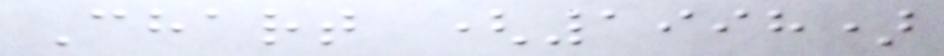Chart (1998)
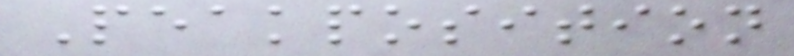Peakposition
